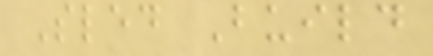Sled Build
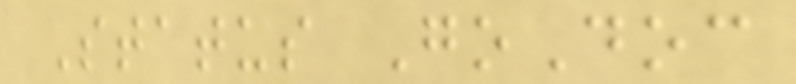Status GoDoc
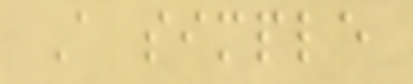A simple
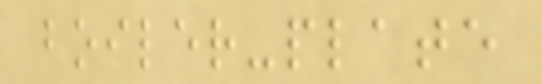boiler-plate
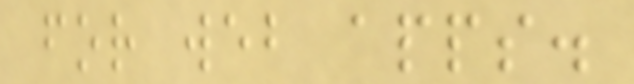for web apps.
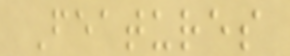Features
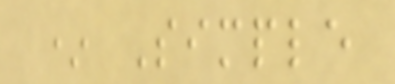* Simple
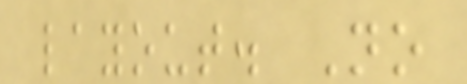layout. No
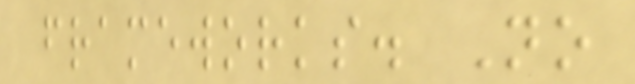frameworks. No
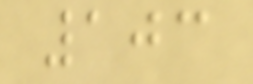103
